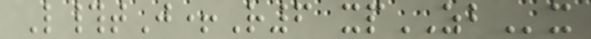L#tJ+R6 xpZBx
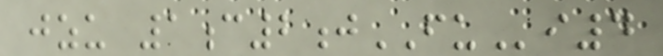jzu 1c2jFUi4
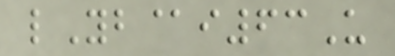lYb@i63U
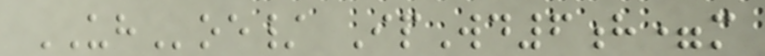UHoe/ IpWd6h=m
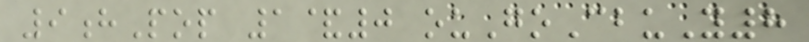9hPop 1&0 ouGoCbuY8
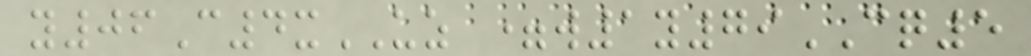y06C4xUZ =w1y79CQ5
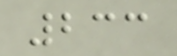233
